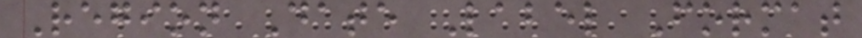Region Date Label Format
